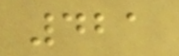421
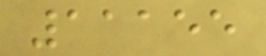11155
